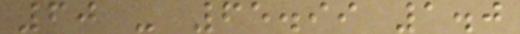60 - 65.99 1.0
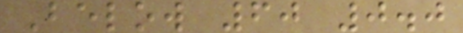Below 60 0.0
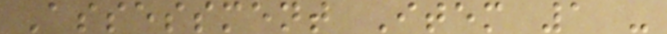Assessment Item 1 -
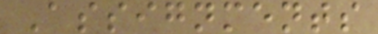Assignments
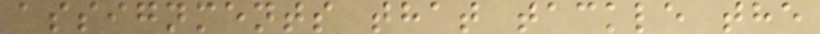assignments that tackle the
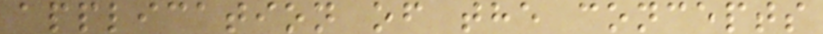application of the concepts
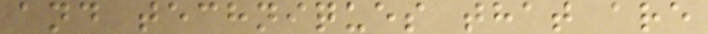and techniques that are
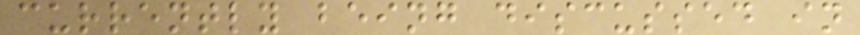currently being discussed in
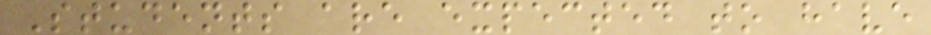Students are expected to have
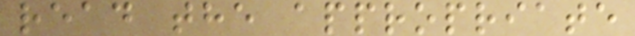read the appropriate
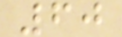60
